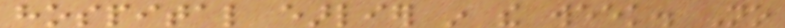hospital earlier in the week. No
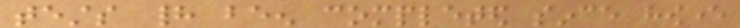tests had been completed since however
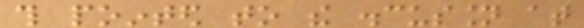this pointed to the discussion at
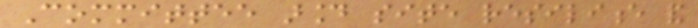Committee around site resilience and
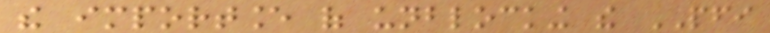the importance of unblocking the PFI
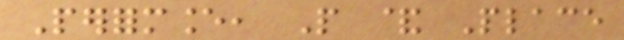Performance, People & Place
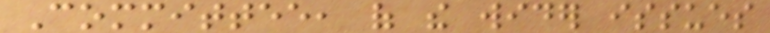Committee, of the wider issues
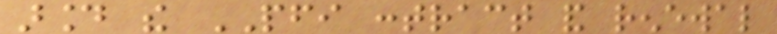around the PFI contract and renewal
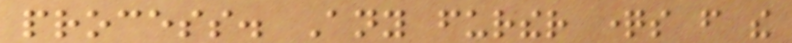process. Any further questions from the
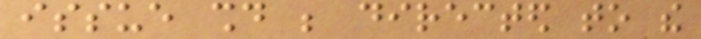issue should be directed to the
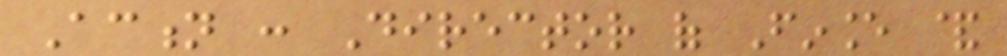Action : Director of Finance &
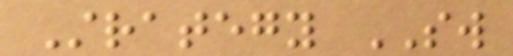Strategy SW
